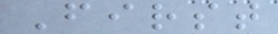First
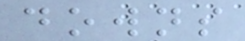downs
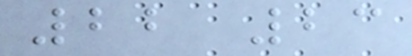22 23
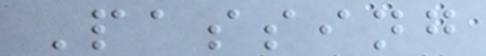Passing
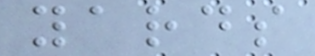yards
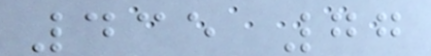435 77
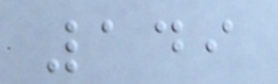149
